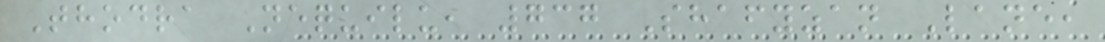Thodra Nequilu, 737 Shafyzan Lane,
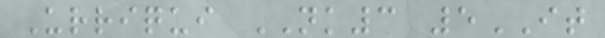Urriqui NK3 5IT
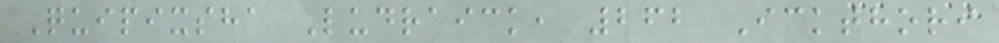Quipixsha Ludraick, 262 Ickthori
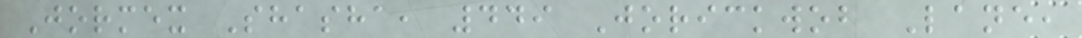Jormex Shasha, 449 Jorickwob Lane,
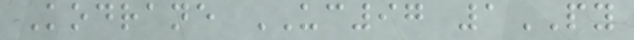Kodrane UC97 1PY
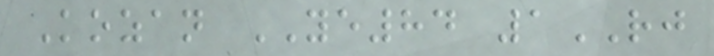Kozan YE84 1RJ
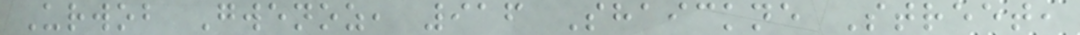Urwob Gwenoz, 916 Shaickne Street,
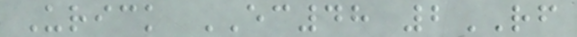Urick EC48 2RF
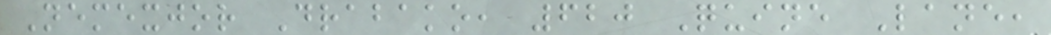Nemexjor Drabako, 620 Quine Lane,
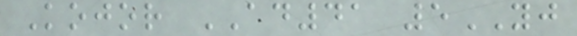Kojor AD41 5YJ
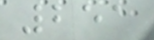251
